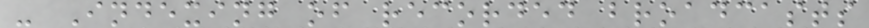- Indexing of recorded broadcasts
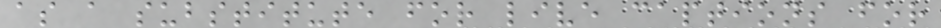as a substitute for live captions for
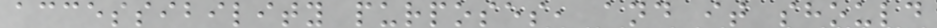accessibility purposes, and it should
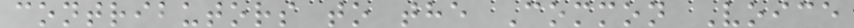contributors to the Common Voice
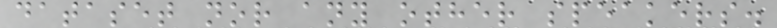dataset nor any other speakers.
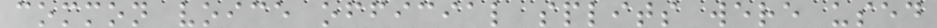common voice official splits were used
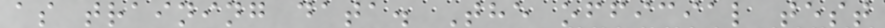as training data. The official test
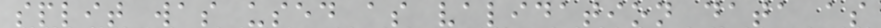split was used as validation data as
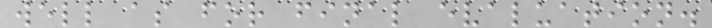well as for final evaluation.
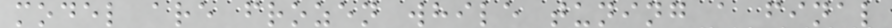model are frozen while tuning a final
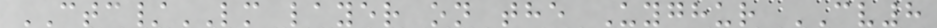CTC/LM layer on the Uyghur CV8
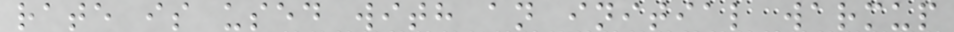rate is used with an initial warmup
